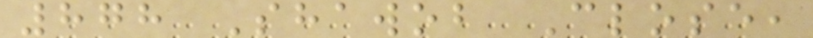878 Shawob Close,
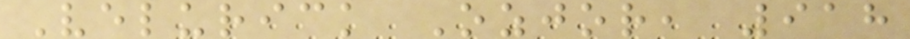Velurick Ozjor, 918
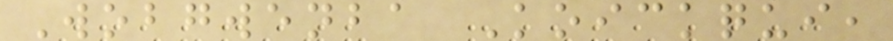Wobgwenba Koickqui,
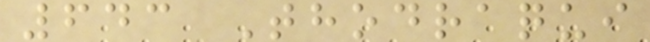643 Thodraqui
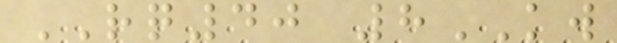RQ40 8KW
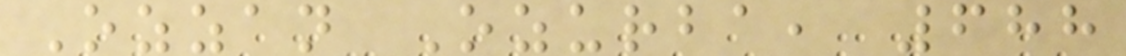Ozzan Ozurba, 688
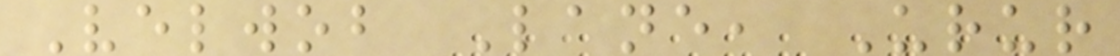Velwob Lane, Urur
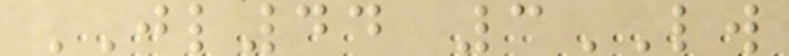JL44 3LW
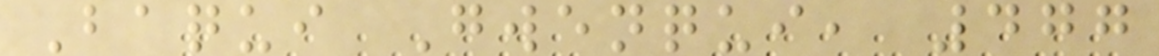Baqui Gwenqui, 477
